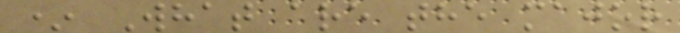* What are the major
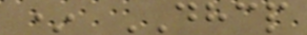* DHCP
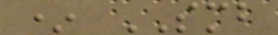* SMB
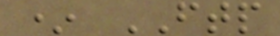* FTP
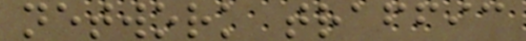network traffic
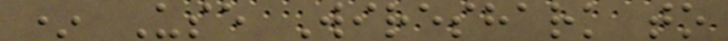* Use Wireshark to
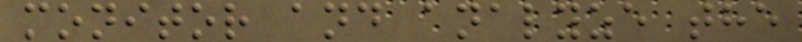monitor and analyze the
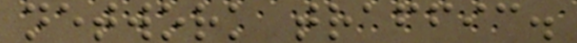network traffic.
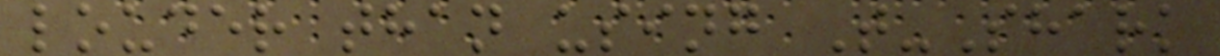louder than using T-Shark
